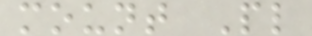mount Pl
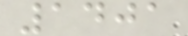1401
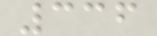336
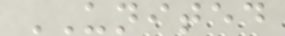UNITED
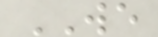WE
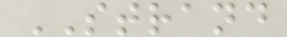STRAND
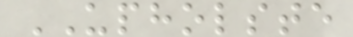UPHOLSTE
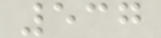537
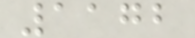1172
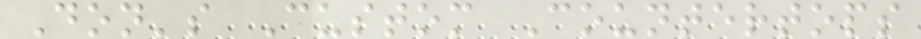Don's Custom Countertops
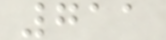711
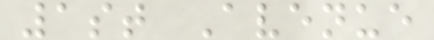1st Avenue
